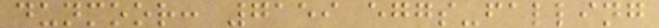dunmoor: 7159 eggs-falling
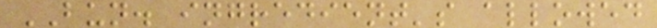BUN. ingredient's allowed
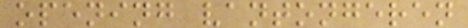opening vantongeren
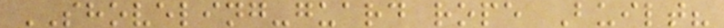SHOVELING-guard rope Built?
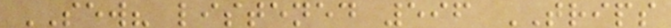SEW? listened 596 TRIPS
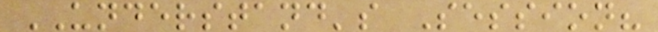UNDERSTAND's Session?
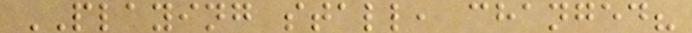PLAYING stall, changed?
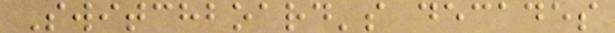Switchboard's decades
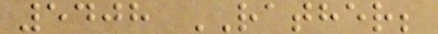5408 RATHER;
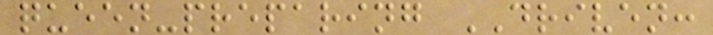queen-preparing DRIVEN:
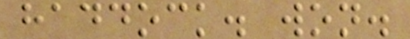haddock. won.
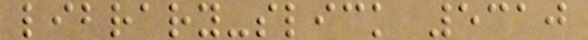library-slick 5310
